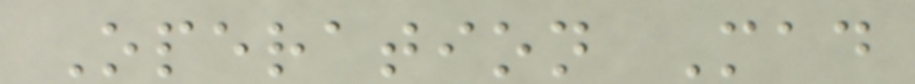Operation Mad
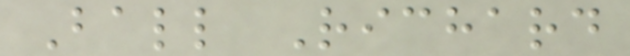Ball Richard
